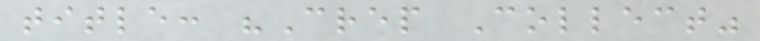title: "Crep Collect"
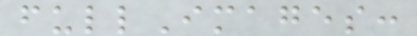fullImages:
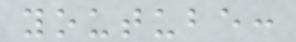youtube:
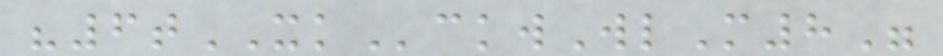"6tXKckwWlM8"
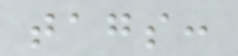tags:
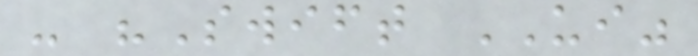- "Swift UI"
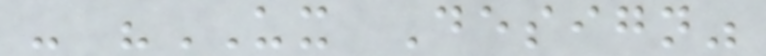- "UX Design"
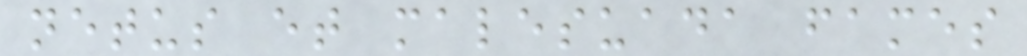netus et malesuada fames
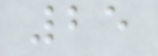25
